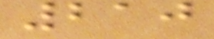210
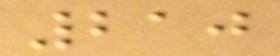210
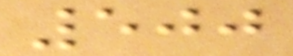500
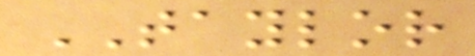TAYLOR
